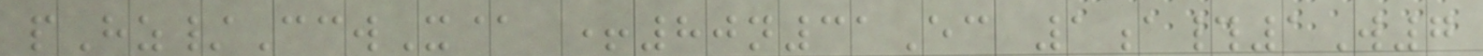pHz/CcwX@ +80n31Ec 1a#1W7
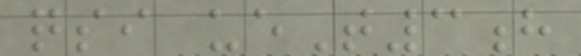qsi ueT3h
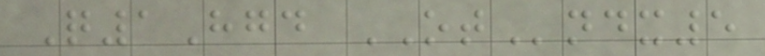Q1Hgd OTndx5
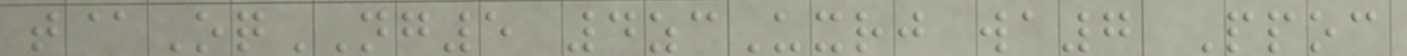t@OqNG5 4zcUxrj wa7 Ppoc
